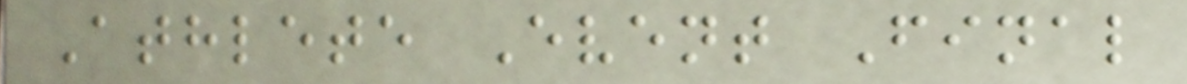Athlete Event Final
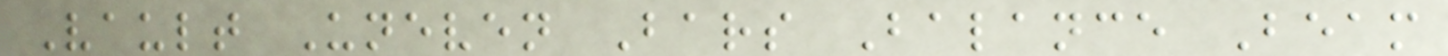Vault Uneven Bars Balance Beam
